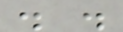. .
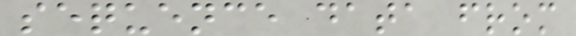sequence data from
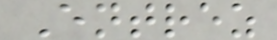Entrez
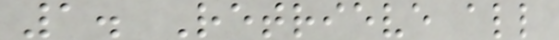1. Retrieve all
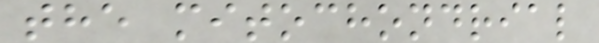the mitochondrial
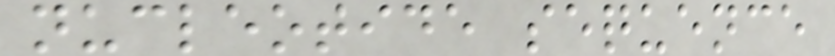nucleotide sequence
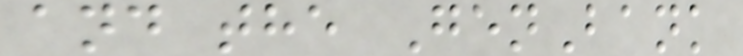and the GenBank
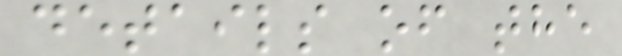details of the
